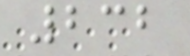232
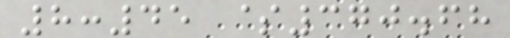8:45 $370.68
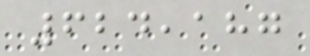624,187
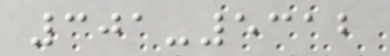301-5312
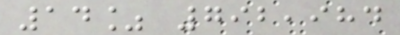14% 792,984
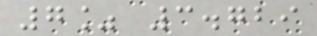7% 3.729
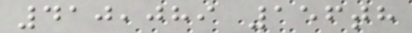410,089 156th
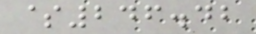$246.42
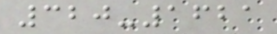320-1621
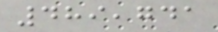489,741
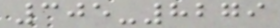305-8279
